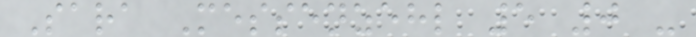Sara Messenzehl 5 0 -
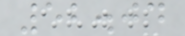52.04
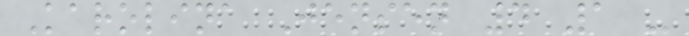Karolina Jensen 4 1 -
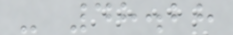- 48.28
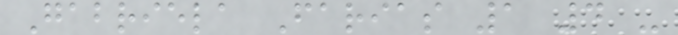Gabriela Farias 1 4 -
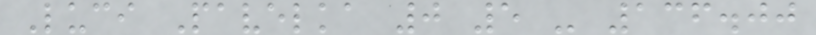Luci Pavelka 0 5 - 136.00
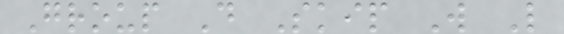Group D Skip W L
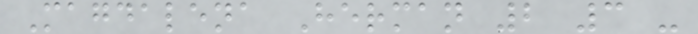Magdalena Herman 2 3 -
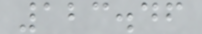123.46
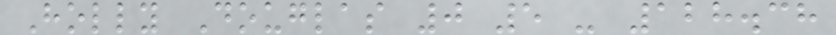Holly Douglas 0 5 - 128.38
